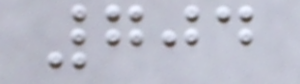704
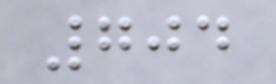704
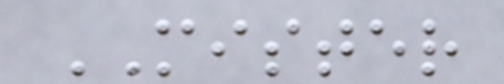MISTER
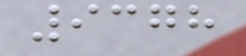9378
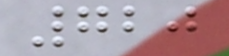720
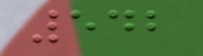542
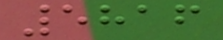5816
